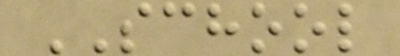SCHOOL
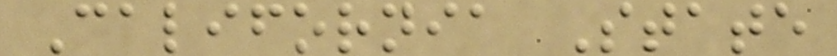California State
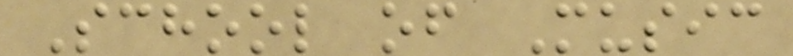School of Music
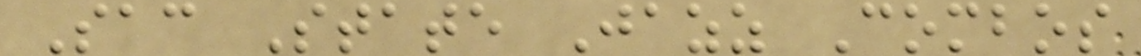Sac State Jazz Combos
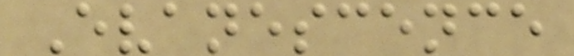Evanescence
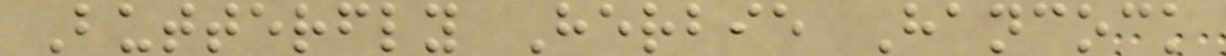Butterfly Herbie Hancock
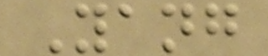Yang
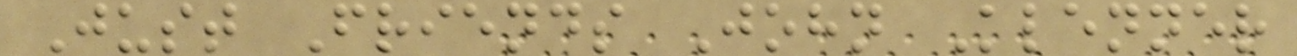Just Friends John Klenner
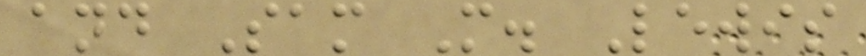and Sam M. Lewis
